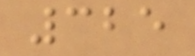325
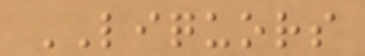LIQUORS
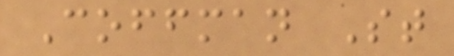Coffman St
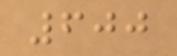600
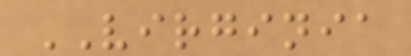VIRGINIA
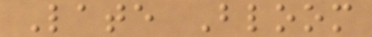Late Bloom
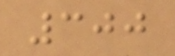300
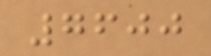7600
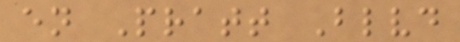en Pratt Blvd
